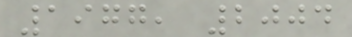1977, 2004
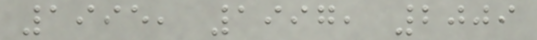1995, 1997, 2009
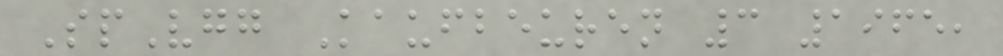SpVgg Kaufbeuren 3 1965,
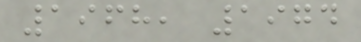1968, 1974
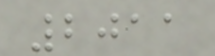2011
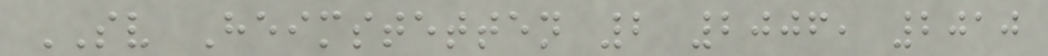SV Heimstetten 2 2006, 2010
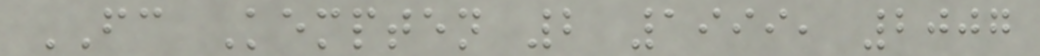FC Kempten 2 1999, 2007
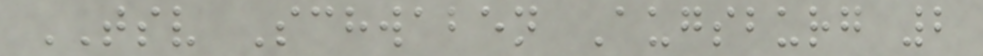TSV Schwaben Augsburg 2
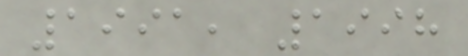1991, 1998
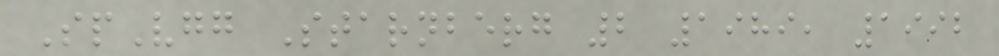SpVgg Starnberg 2 1989, 1992
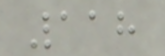118
